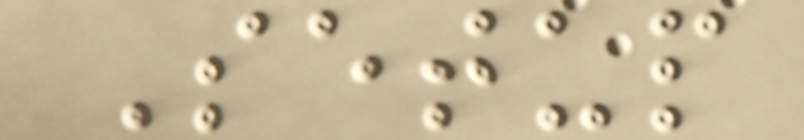Setup
